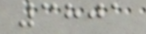3801
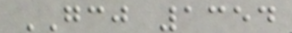GCJ 1354
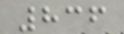836
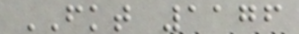FKT 1176
